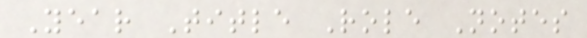Year Title Role Notes
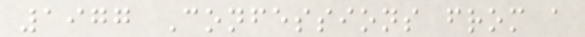1977 Confessions from a
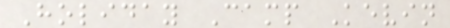Holiday Camp Kevin
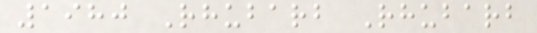1980 Rhubarb Rhubarb
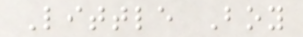Little Boy
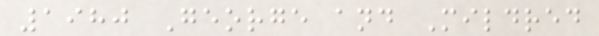1980 George and Mildred
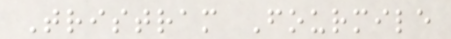Tristram Fourmile
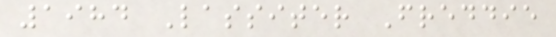1984 Lassiter Freddie
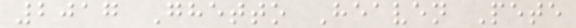2017 Ghetto Heaven Pete
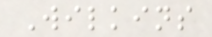Wilkins
